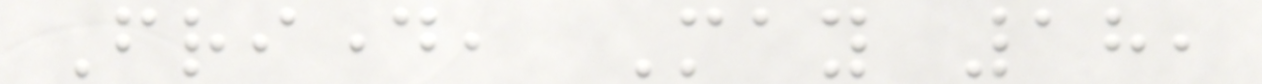Friday, May 18,
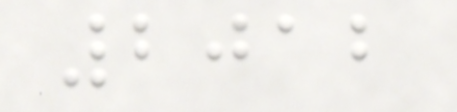2012
